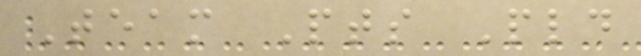Team Pts Pld
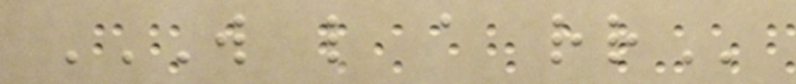W L A RR
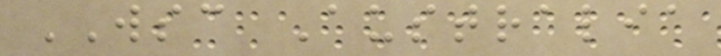WSC Australia
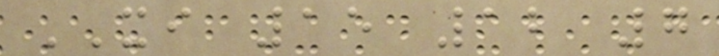XI 15 12 7
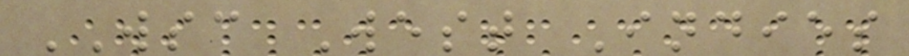WSC West Indies
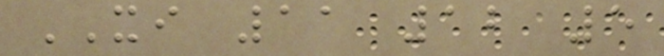XI 11 12 5
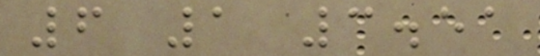6 1 3.51
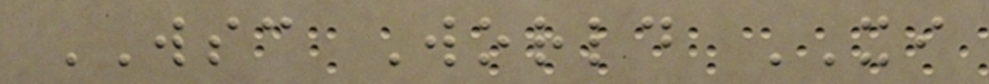WSC World XI
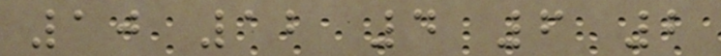10 12 4 6 2
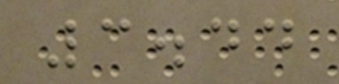3.44
